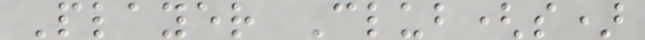Player Club(s)
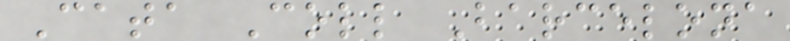Cata Coll Barcelona
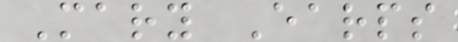Mary Earps
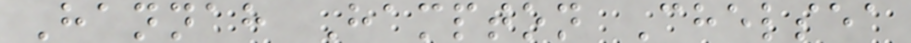Hannah Hampton Chelsea
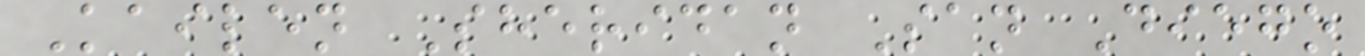Kailen Sheridan San Diego
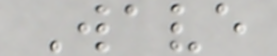Wave
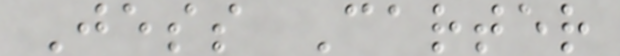Jess Carter
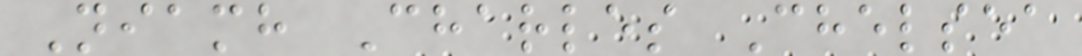Niamh Charles Chelsea
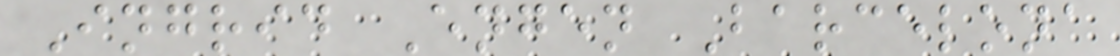Ingrid Engen Barcelona
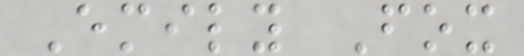Emily Fox
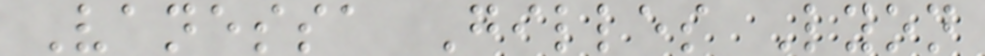Vanessa Gilles Lyon
